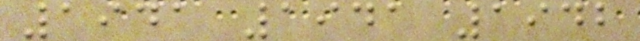1941 1941 1942
